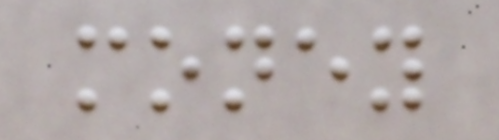money
